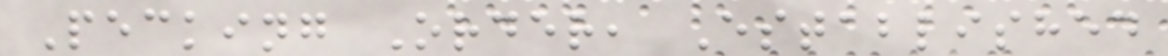Pecking Order, Established
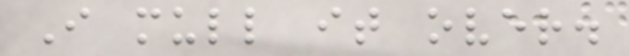I mull it over.
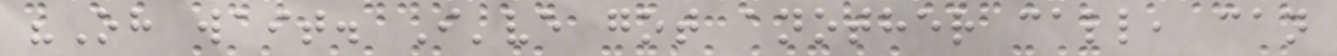"Oh wait. I've got another call, can
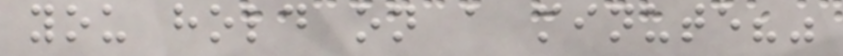you hold on a minute?"
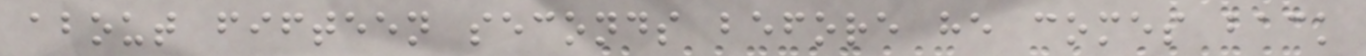about fifteen seconds before he comes back
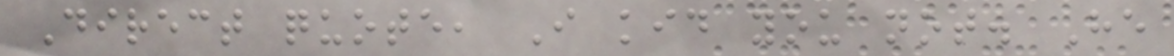Direct quote, I kid you not. He
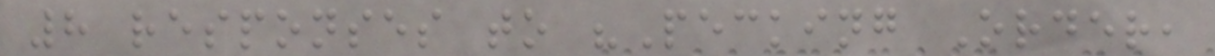8 responses to "Pecking Order,
